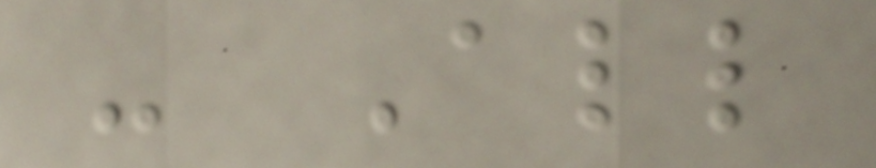- All
